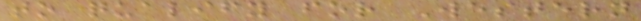to qualify for Western
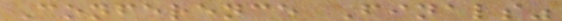Conference Finals"
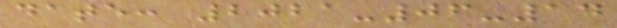date: 2021-06-14
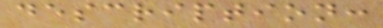description:
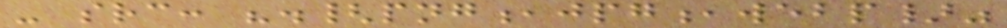- src: ".{png,jpg,webp}"
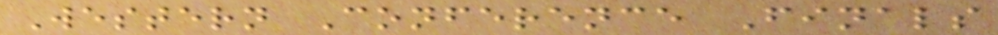Western Conference Finals
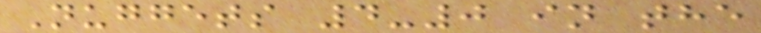Nuggets 4-0 in the
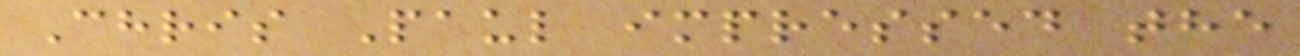Chris Paul impressed the
